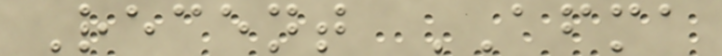Recent AFMA
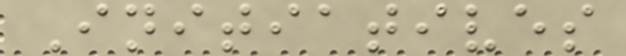Initiatives
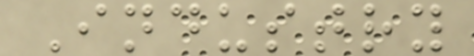Industry
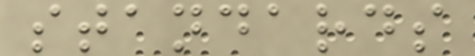standards
